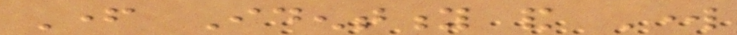Father Identity and Work
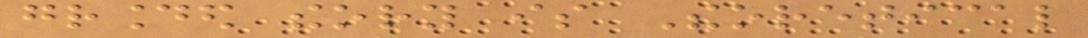grounded theory is Theoretical
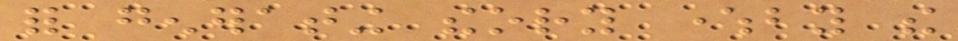for generating theory whereby the
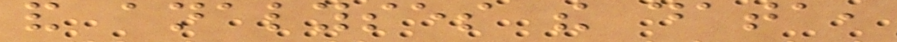and analyses the data,
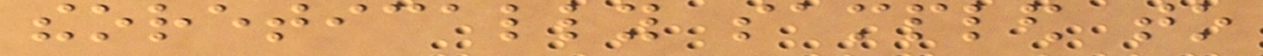theoretically sampled to
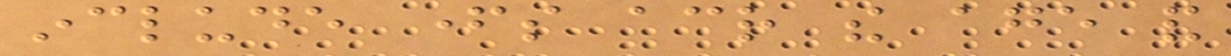include fathers across the age and
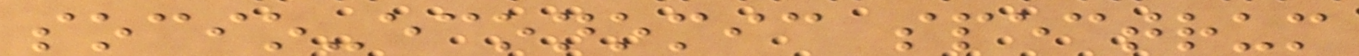socio-economic spectrum
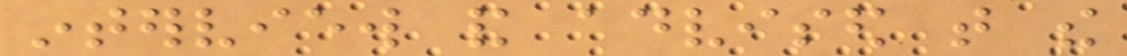interview and advised that the
